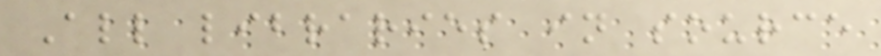All libraries in source
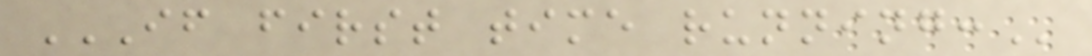IF FIRST TIME RUNNING:
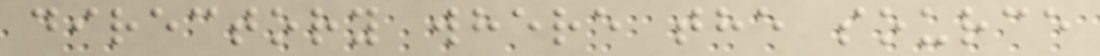directory where the source
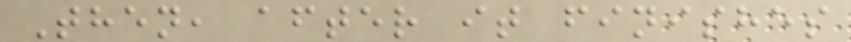Then, after it finishes
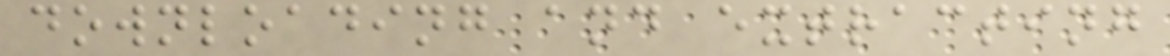downloading and extracting
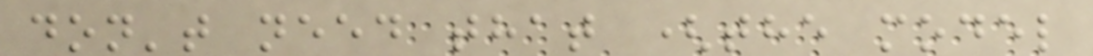don't need that (the model
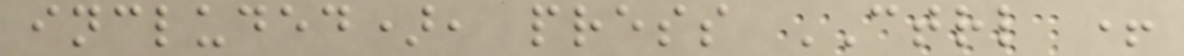included), press CTRL +
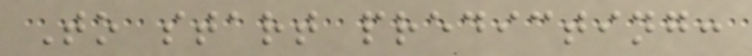To start predicting:
